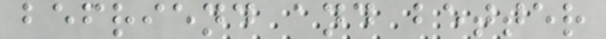befriend and better
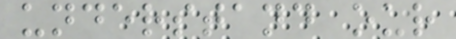understand our
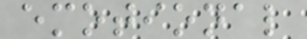emotional
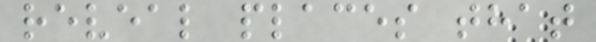reveal places that
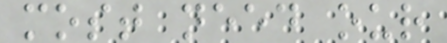most need our
